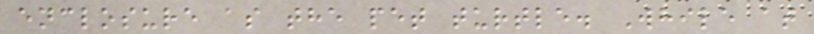enclosure as the pet turtle. While at
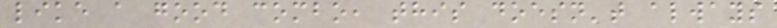like a good combo, this doesn't always
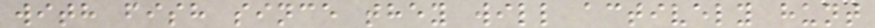with fish since they will actively hunt
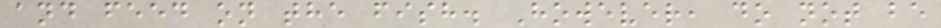and feed on the fish. However, do not be
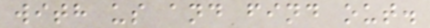with us and find out.
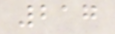217
